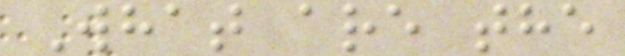What are the
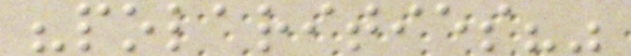"polarities?"
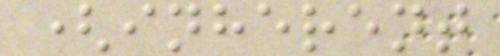(inherent
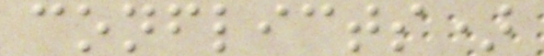conflicts)
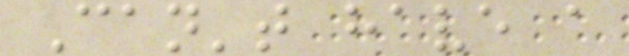Can't have a
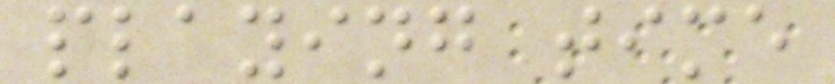playing time
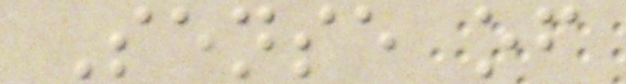Sense of
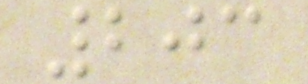203
